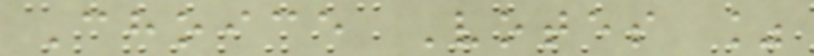Choice Votes %
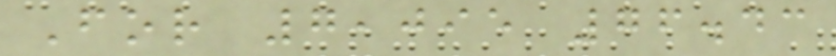For 7,095 76.43
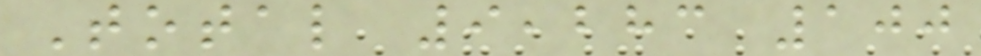Total 9,283 100
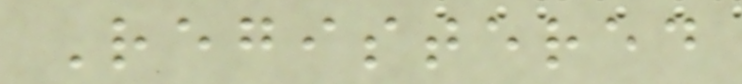Registered
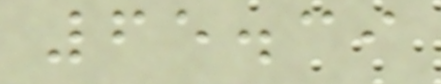65.39
